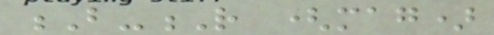B-R (mag)
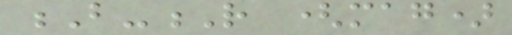B-R (mag)
